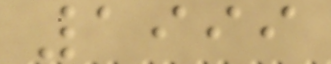1999
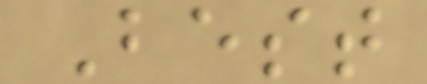Best
